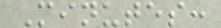Minutes:
